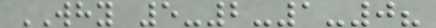WHY 5-2-1-0?
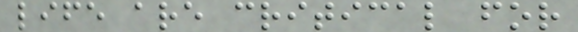life are critical for
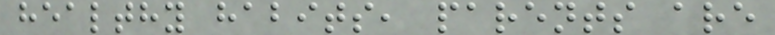healthy habits, parents are
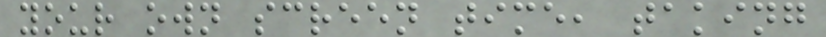your own screen time, taking
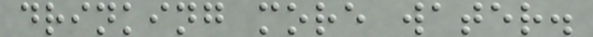drinking more water.
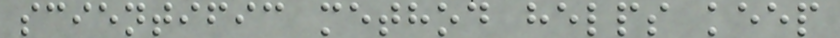scientific method helps keep
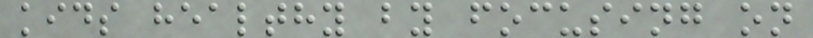kids healthy by focusing on
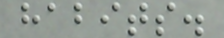habits.
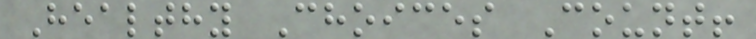Healthy Choices Count!
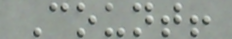Count!
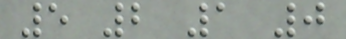5 2 1 0
